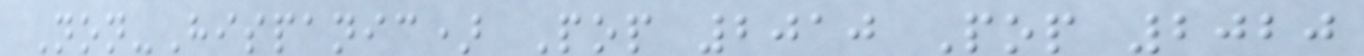Non-Hispanic) Pop 2010 Pop 2020
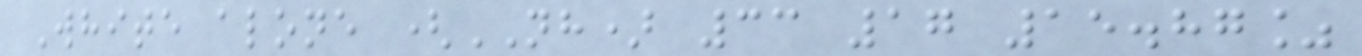White alone (NH) 33 17 15.87%
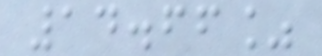14.66%
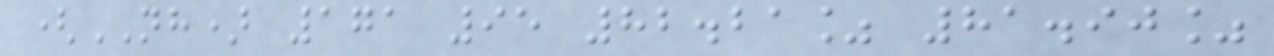(NH) 171 95 82.21% 81.90%
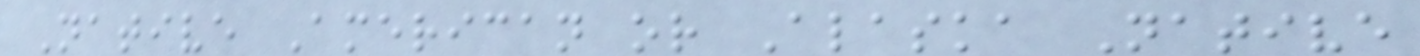Native American or Alaska Native
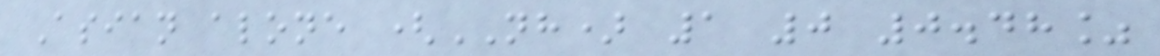Asian alone (NH) 1 0 0.48%
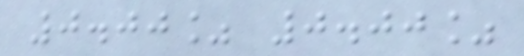0.00% 0.00%
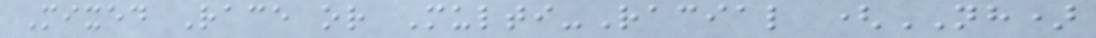Mixed Race or Multi-Racial (NH)
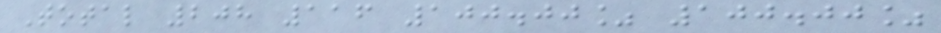Total 208 116 100.00% 100.00%
